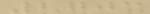2703
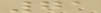71
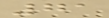71
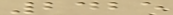2425
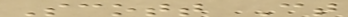Scott Ct
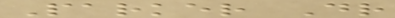Parker Dr
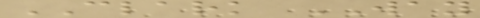CLARK WAY
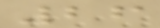26
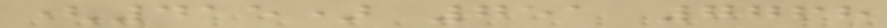(415) 751 7768
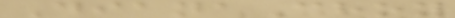DianaChoy
